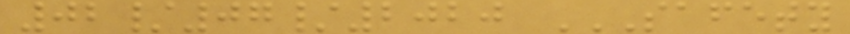02/07/2020 SAFETY
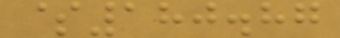$180.87
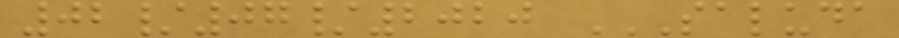02/07/2020 SALUDA
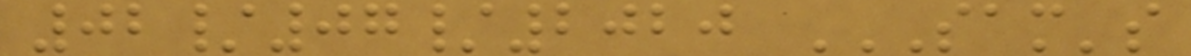02/07/2020 SAM'S
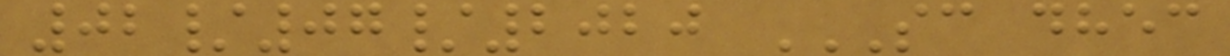02/07/2020 SC DHEC
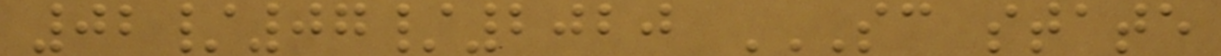02/07/2020 SC STATE
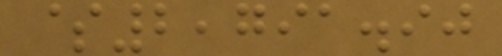$2,791.90
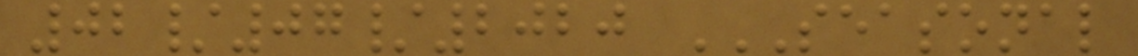02/07/2020 SEASONAL
